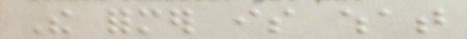The former is what
